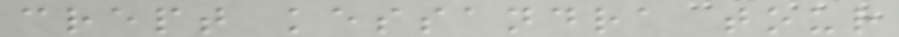crept kessandra tour
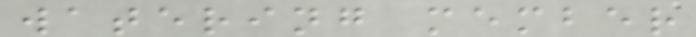watering member
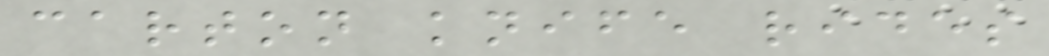carton knife rides
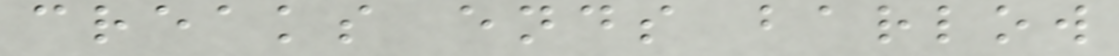creaks ends barlow
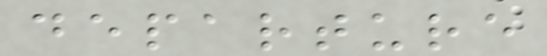departure
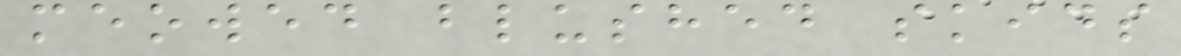meowed blushed skids
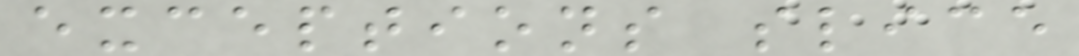exceptions slice
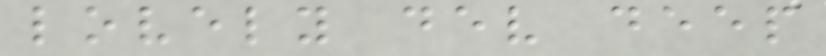lovely dev deep
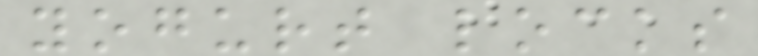yogurt locks
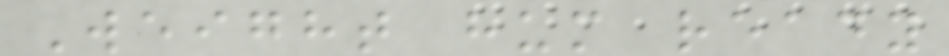Weight hum ready
